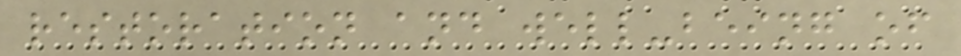restoration and well-being of
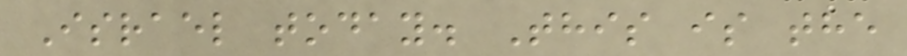Israel today. This is the
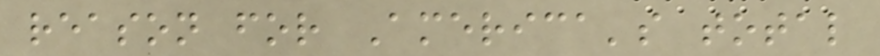reason for America's total
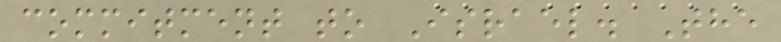commitment to Israel. The
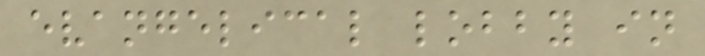evangelical lobby in
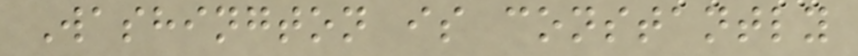Washington is constantly
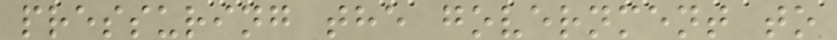pressuring the government to
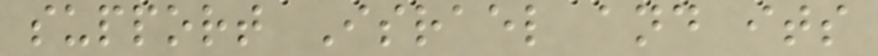support Israel and its
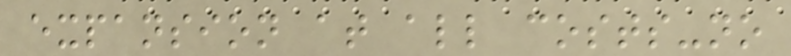expansion at all costs-no
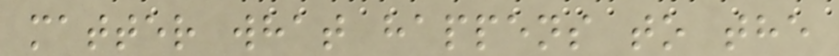matter what happens to the
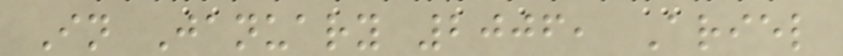In January 2006, Ariel
